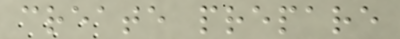create prepare
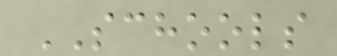SCHOOLS
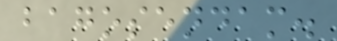bagosendam.
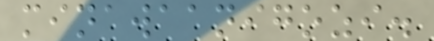minawaanigozi.
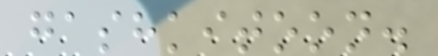gashkitoon.
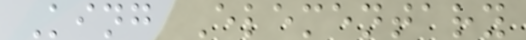King Elementary
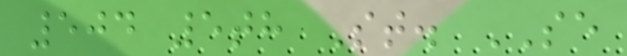504 5th St. SE
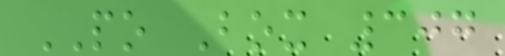PO Box 307
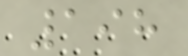198
